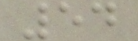54
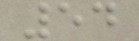54
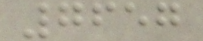7657
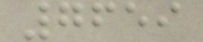7659
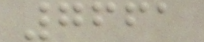7661
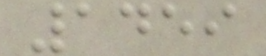1459
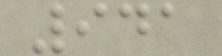941
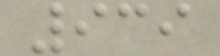939
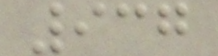937
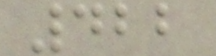422
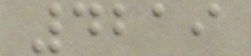4219
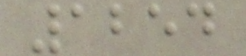1254
